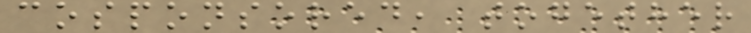cosponsored, together
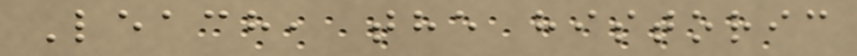Leach, the historic
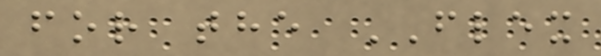for the FLEX
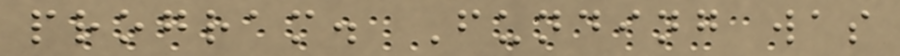program. Funding was
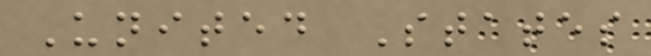United States
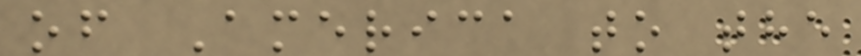of America to the
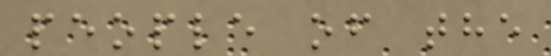people of the
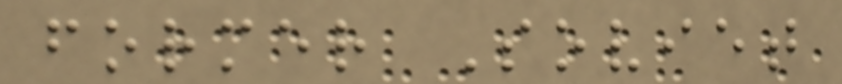former Soviet
